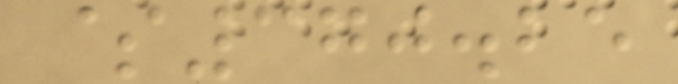$370.25
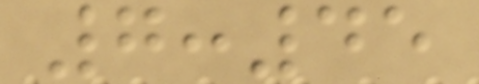7:45
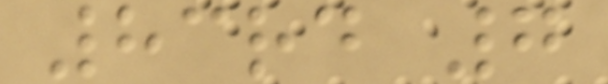83rd 7
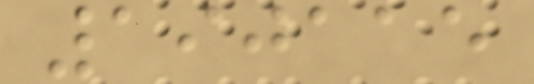190115
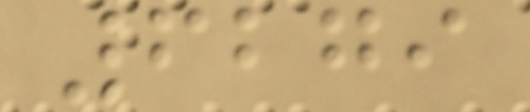6279
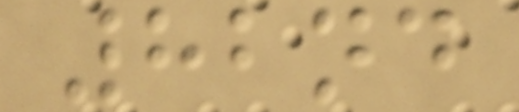82nd
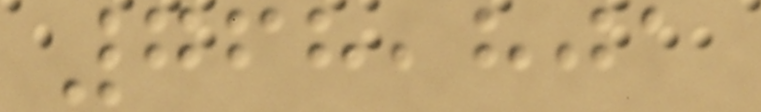768,801
